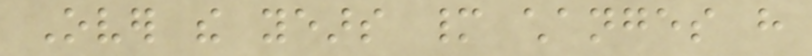Over the years many changes have
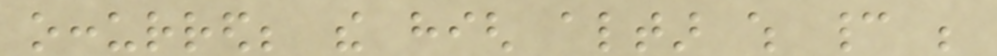occurred; the high altar which cannot be
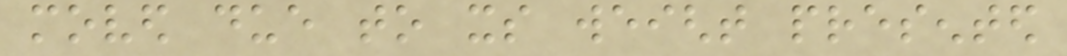moved due to its weight presented
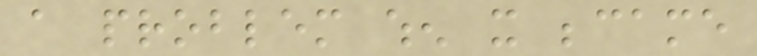a problem when it became
